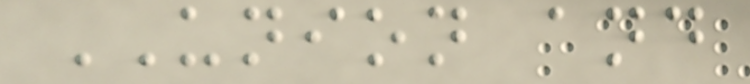UNION and
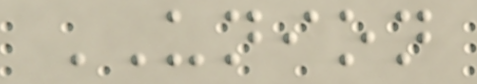UNION
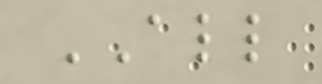ALL
